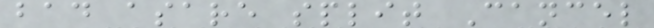bad asare split Cancel
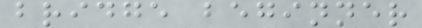bridge beginner
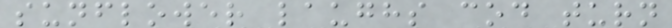sunflower laughs cod turn
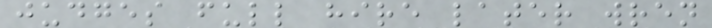judges full hire later wren
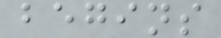begins
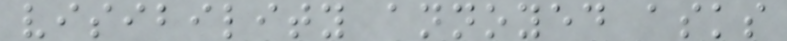visibility annoyed asks
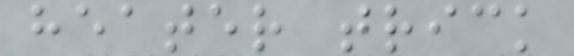heater trick
